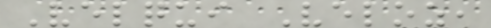Velqui Veloz,
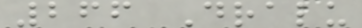266 Dralu
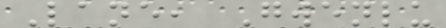Lane, Gwenlu
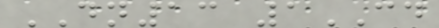DN13 1CD
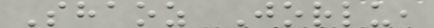Shaoz Jorlu,
